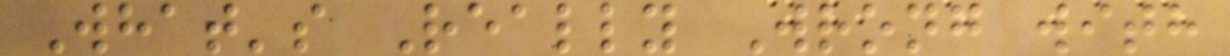What's Really Wrong with
